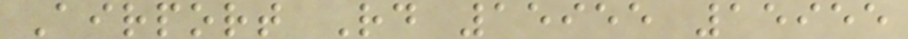Airport Rd 15955 15955
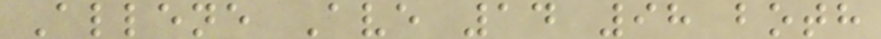Allene Ave 14 98 both
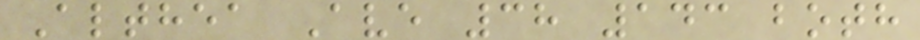Althea Ave 38 143 both
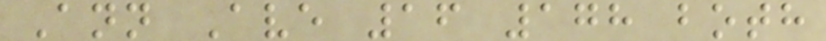Ann Ave 16 178 both
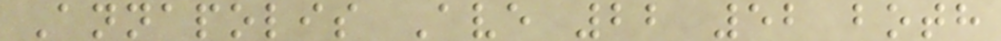Annapolis Ave 22 52 both
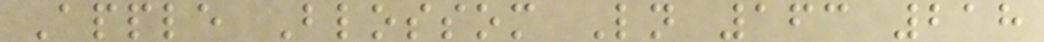Apple Blossom Ln 163 218
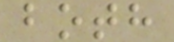both
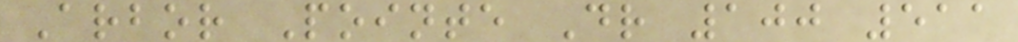Arbor Pointe Dr 100 511
